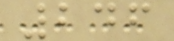246
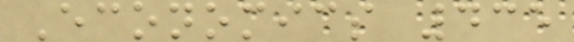Economics 435
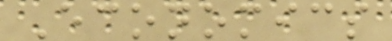Economics
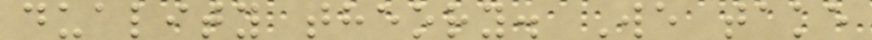duality theory. We take
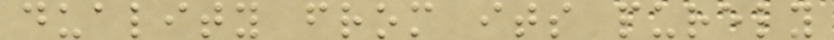duality from its purely
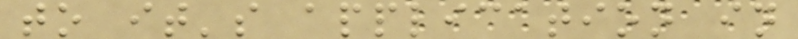to it's application in
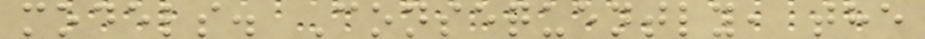models. Consequently, the
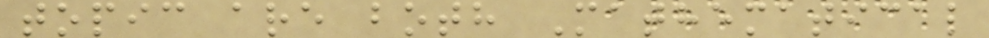topic are both Mathematical
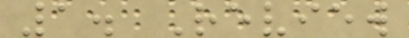1. Review
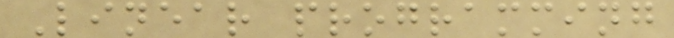Linear programming
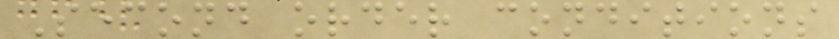Second order conditions
